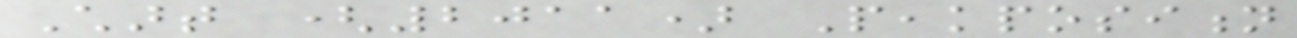Chart (2011) Peakposition
